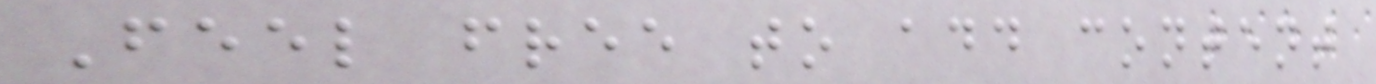Feel free to add content
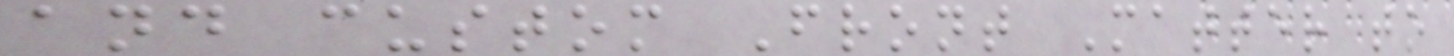and custom Front Matter to
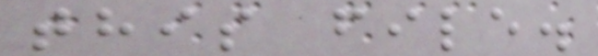this file.
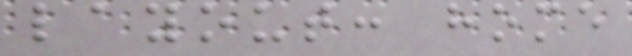layout: home
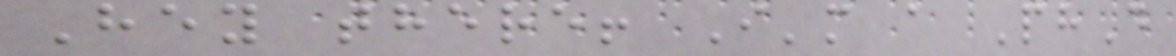Hey there! I'm a PhD
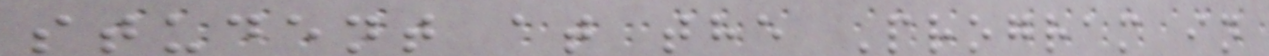student at the Program in
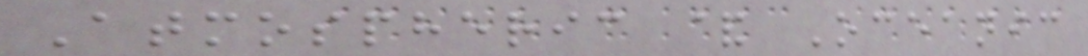Atmospheric & Oceanic
